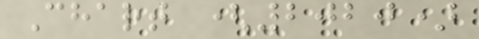Chart (2020)
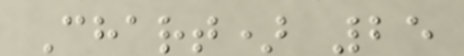Chart) 25
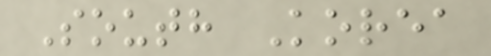South Korea
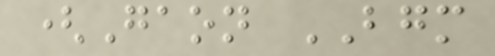(Gaon BGM
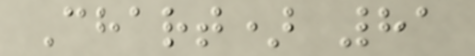Chart) 81
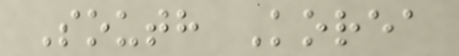South Korea
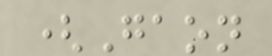(Gaon
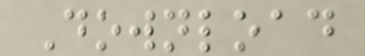Download
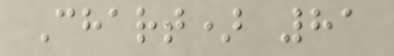Chart) 81
